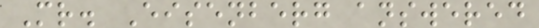Mr. Eisenberg answered
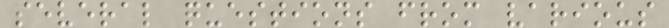several questions from various
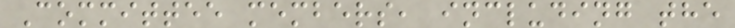Committee members, including the
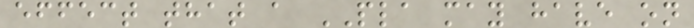effect that a PLA may have on
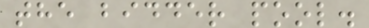the bidder pool.
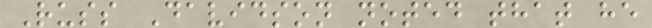Russ Davidson noted that he
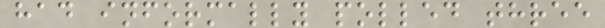had informally polled three
